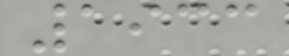1933
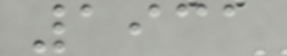1931
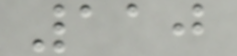110
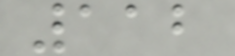112
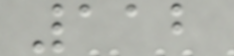112
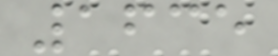1635
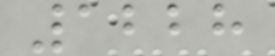1228
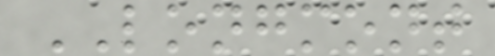LONGMONT
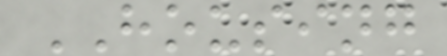HOUSING
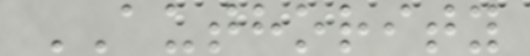AUTHORITY
